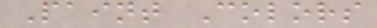Paint Colors
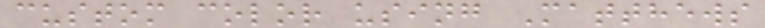custom color using Matthews
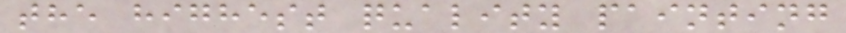the highest quality painting
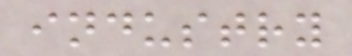industry
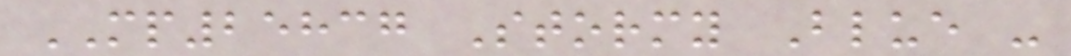MP25837 Stormy Blue -
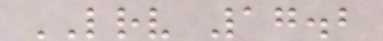LRV 17.2
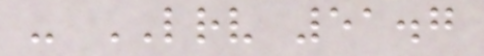- LRV 51.7
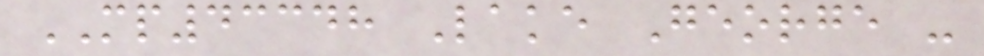MP43348 Lake George -
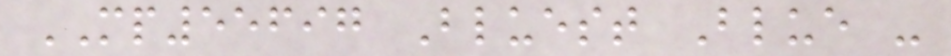MP55697 Bluest Blue -
